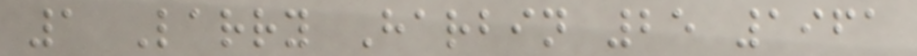1 Larry Harbin 25 1961
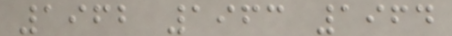1962 1963 1964
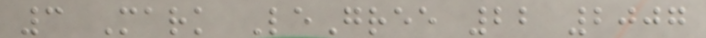3 Mark LeGree 22 2007
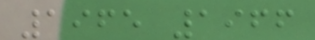1965 1966
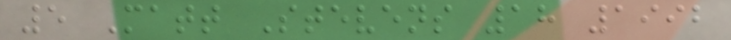5 Matt Stevens 18 1992
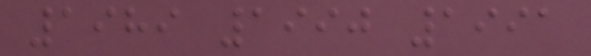1989 1990 1991
